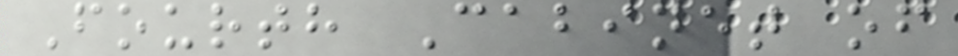Fourth Cabinet of
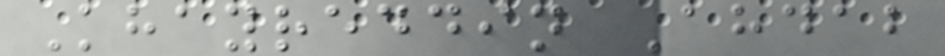Khayreddin Ahdab
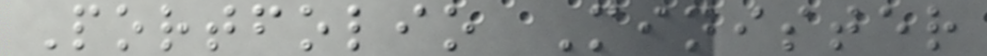Portfolio Minister
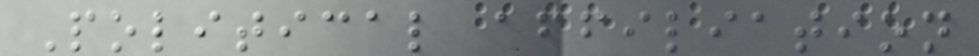Political affiliation
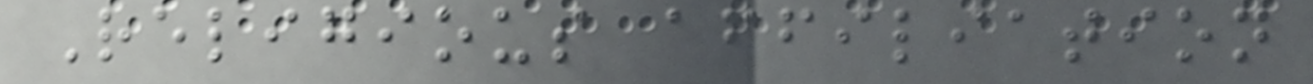Religious affiliation
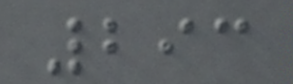293
